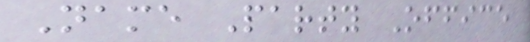Name Party Office
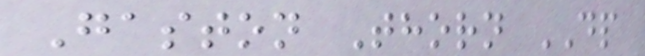Gaston Thorn DP
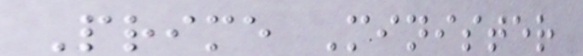Prime Minister
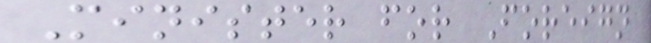Minister for Foreign
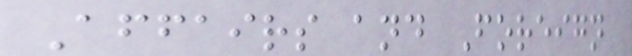Affairs and Foreign
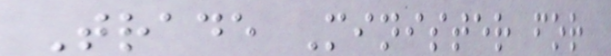Trade Minister for
